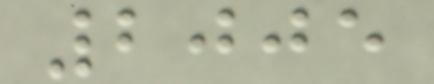2005
